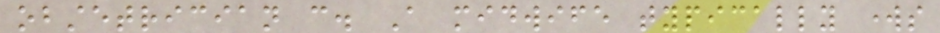obstetrician can. A midwife typically works
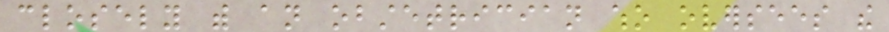closely with an obstetrician who oversees the
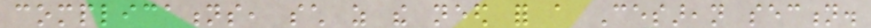complications, such as the need for a Cesarean section.
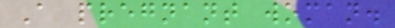A pregnant woman.
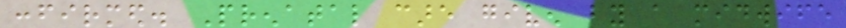confirmed. Prenatal care given by a midwife
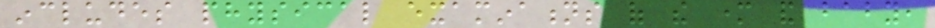includes physical examinations of the mother and baby,
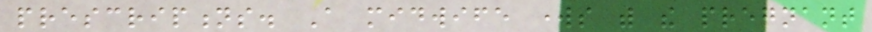prescriptions. A midwife works with the pregnant
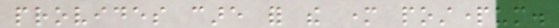provides care for the mother postpartum.
